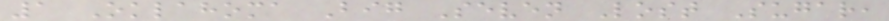1 Oklahoma Big Seven Lost Sugar,
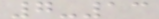7-13
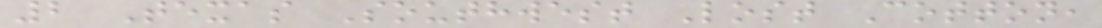2 Texas Southwest Lost Cotton,
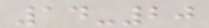14-20
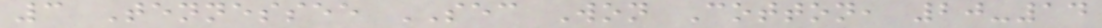3 Tennessee SEC Won Cotton, 20-14
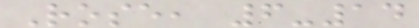Rose, 6-14
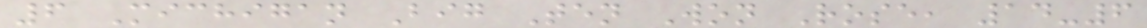6 Michigan Big Ten Won Rose, 14-6
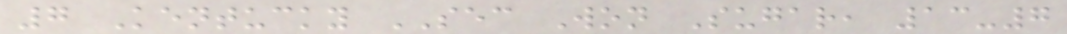7 Kentucky SEC Won Sugar, 13-7
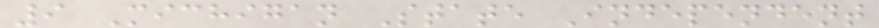9 Michigan State Independent
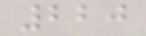220
